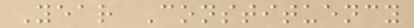Year Constituency
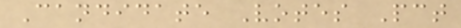Candidate Votes Pct
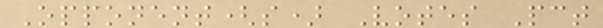Opponent(s) Votes Pct
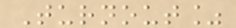Turnout%
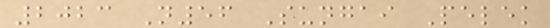2023 N56 Sungai Pelek
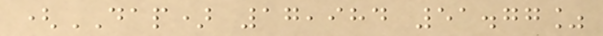(DAP) 17,984 51.77%
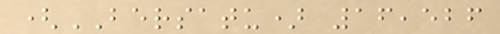(BERSATU) 16,526
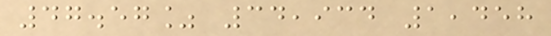47.57% 34,934 1,458
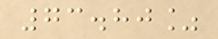73.80%
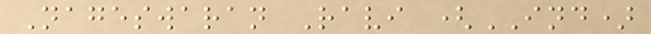Nageswaran Ravi (IND)
